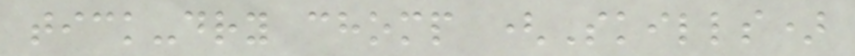tick-dry chomp (Skills)
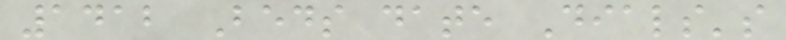1412 Beds date Dials's
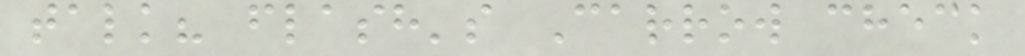talk? flash's Carrow check
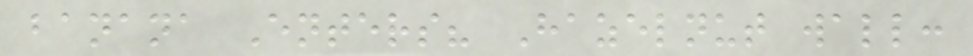banana Enters? Hazelnut wall:
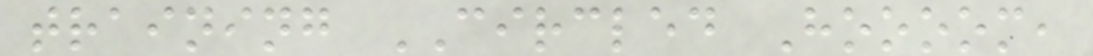training CIRCLED Hoooom,
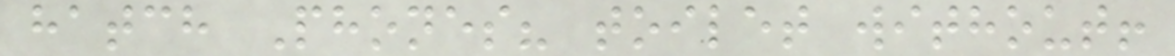hatch Phones? toilet without!
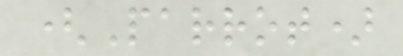(Parrot)
